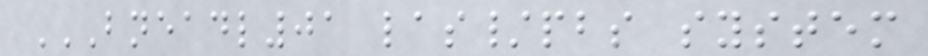BNEADL01 LAS/PBS SYSTEM
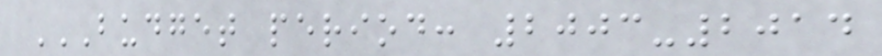BUDGET PERIOD: 2003-2014
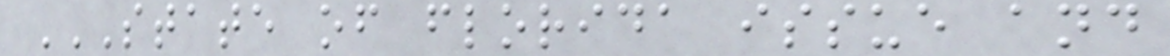STATE OF FLORIDA ISSUE AND
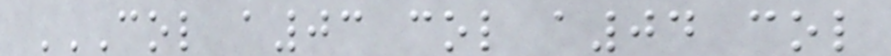COL A03 COL A04 COL
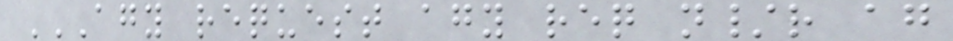AGY REQUEST AGY REQ N/R AG
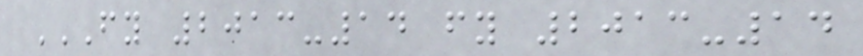FY 2013-14 FY 2013-14
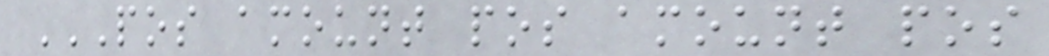POS AMOUNT POS AMOUNT POS
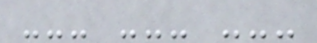--- --- ---
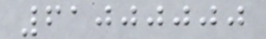61000000
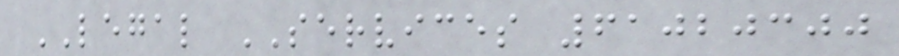LEGAL SERVICES 61020300
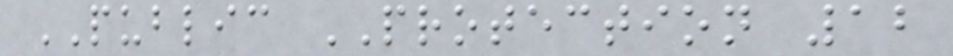PUBLIC PROTECTION 12
